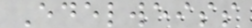Edelweiss
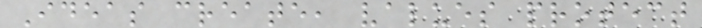Ideas create, values protect
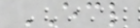ECL
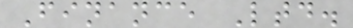Finance Ltd.
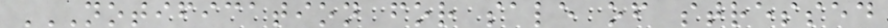NOTIFICATION FOR SALE OF STRESSED
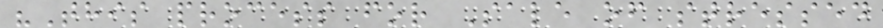"This process for Sale of stressed
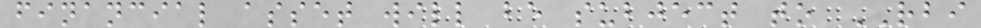financial asset will be subject to RBI
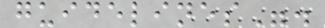guidelines".
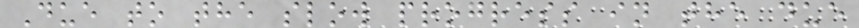Due to the slow progress in the due
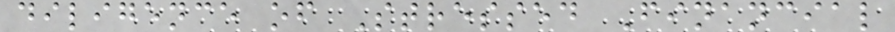diligence of Stressed Financial
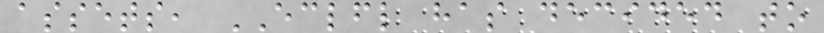assets, ECLFL has decided to
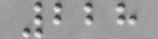228
